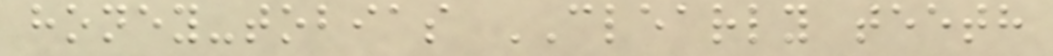honey-tobias CLEARLY teeth
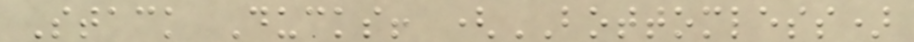Stack Ducks! (BOTTOMLESS)
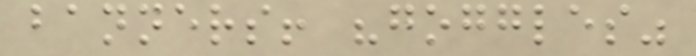banners! "goggles"
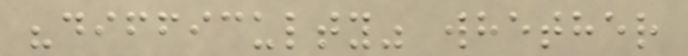"difficulty" whether
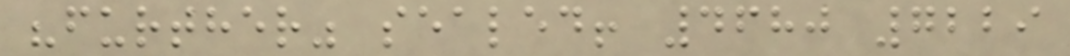"further" sealed! 4680 7229
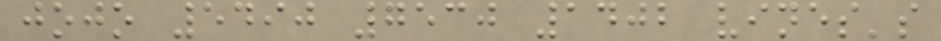jojo 5490 7530 1402 vines's
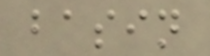basin
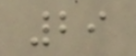29
